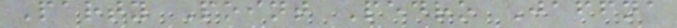Party Point Pedro Jaffna
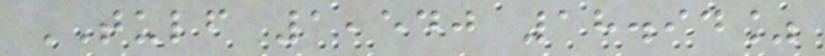TULF 1,540 18.94%
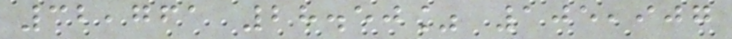32,761 28.50% 105,907
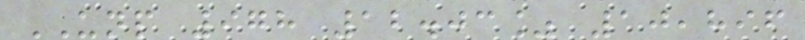UNP 978 12.03% 10,896
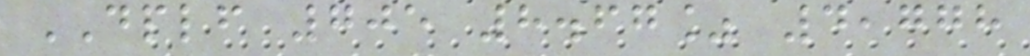DPLF 705 8.67% 4,778
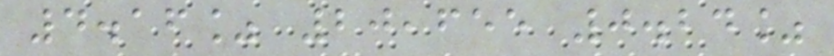4.16% 20,655 0.24%
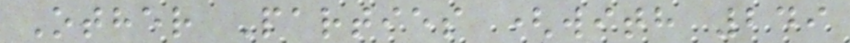Other Parties (with 249
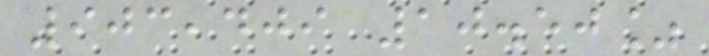903,409 10.50%
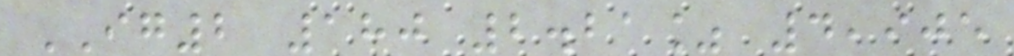IG2 180 2.21% 4,905
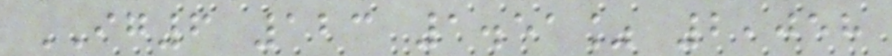IG6 123 1.51% 2,058
